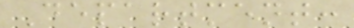Department:
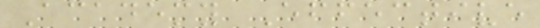Academy Effective
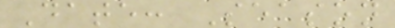Date: Season
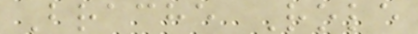Brache Role
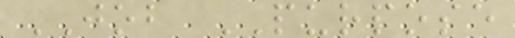JOB PURPOSE
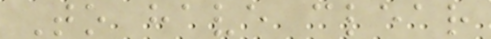To have clear
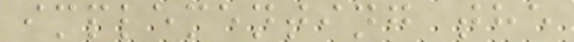implementing the
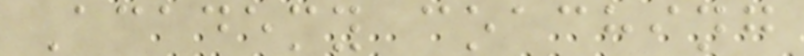Academy coaching
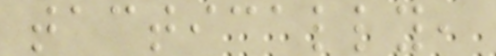tactically,
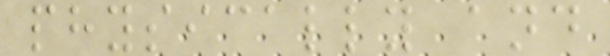physically and
